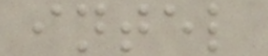intel
